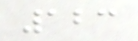123
